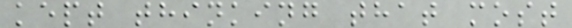kept thinking that most
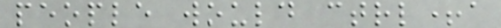people would ctrl+a
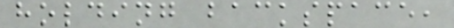holding backspace,
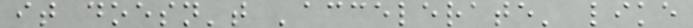it doesn't 'accelerate' like
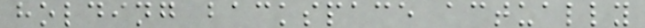holding backspace actually
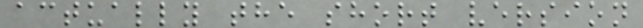actually the short version
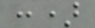:)
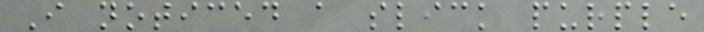I noticed a slick purple
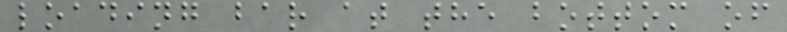loading bar at the bottom of
